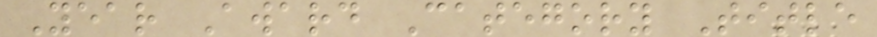Year Award Category Title
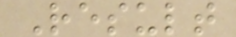Result
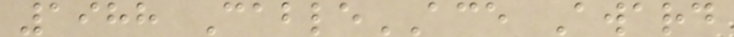1988 CableACE Award
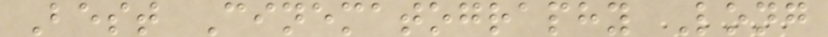Best Cinematography Long
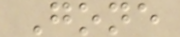Gone
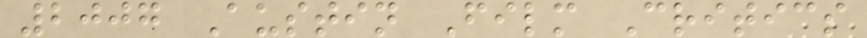2007 Austin Film Critics
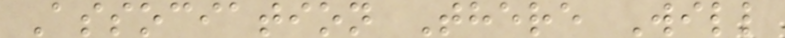Association There Will
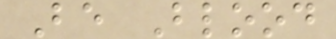Be Blood
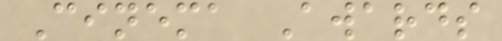Cinema Awards
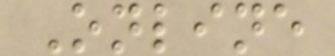Online
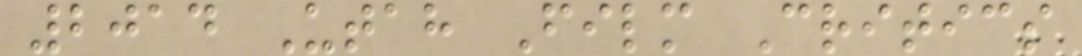2014 Utah Film Critics
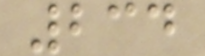234
